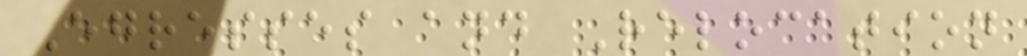Egresses and Relocation
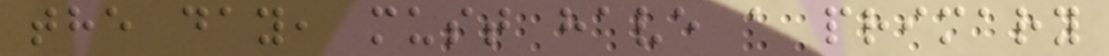the day, must have a primary
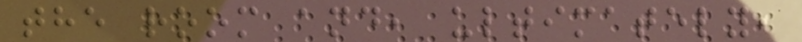the room and, ultimately,
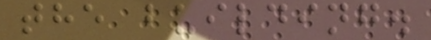the building.
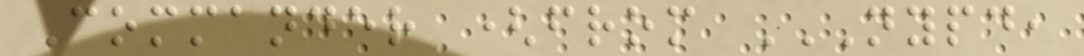Commander (from NYPD,
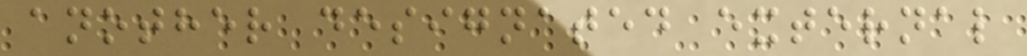another designated external
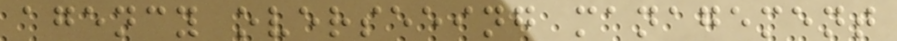agency overseeing management
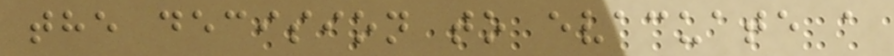the decision to evacuate a
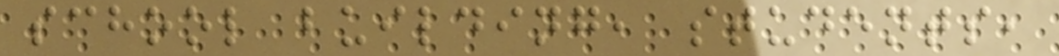school building, students,
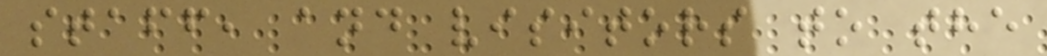staff, and visitors to the
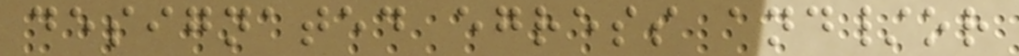designated egress and/or
